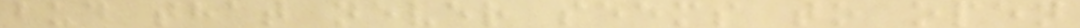bud that never seems to open
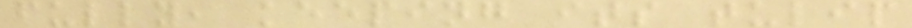fully, keeping its tulip
